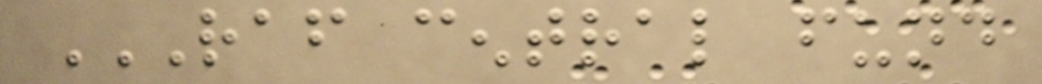RAF CENTRAL FUND
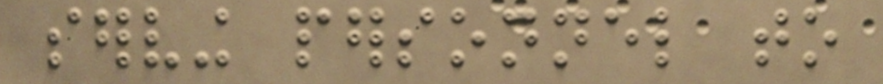serving personnel to
